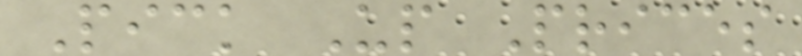Pick Up Prices
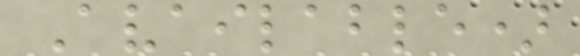Available)
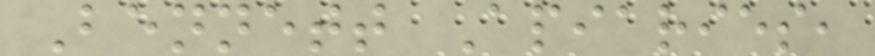Bennett Apiaries,
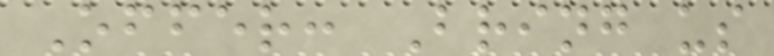Offer: Bring us
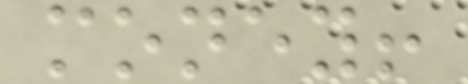money!
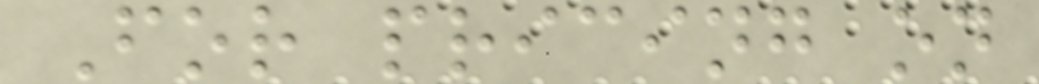For pricing on
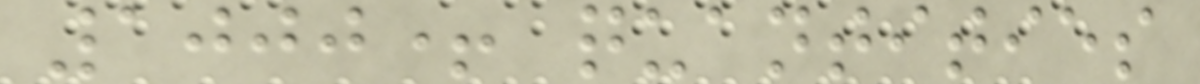1000+ quantities
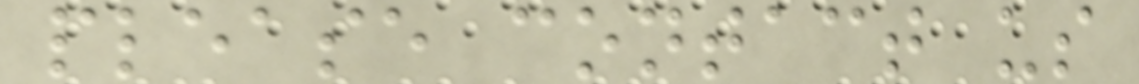please contact us
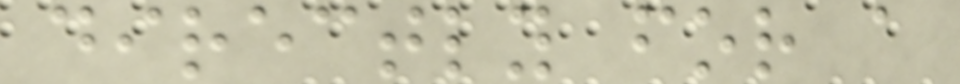directly for a
